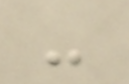-
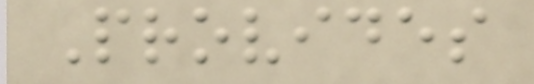Provides
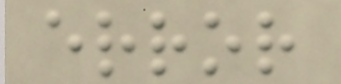error
